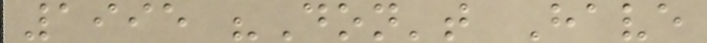1995 "Don't Have
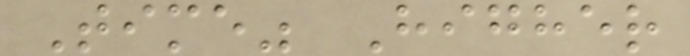Time" Higher
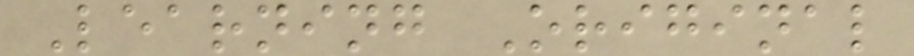Learning Original
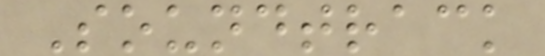Soundtrack
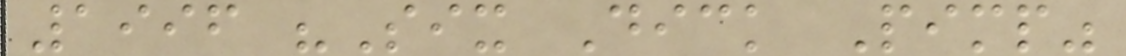1996 "Six Dick Pimp"
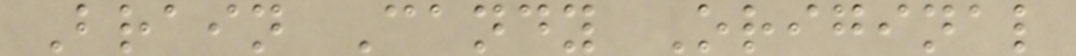Brain Candy Original
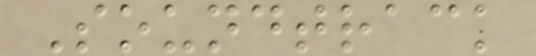Soundtrack
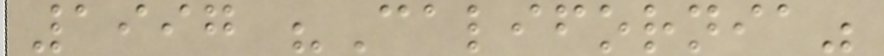1997 "California"
